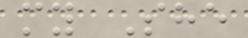my She
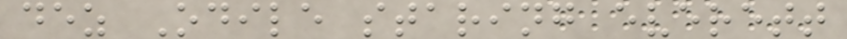dez Odile staring everett
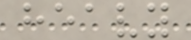heavy
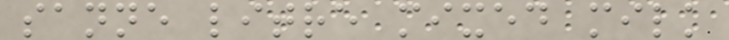sanne litre mixed milk
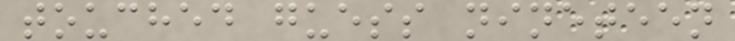touched guess nineteen
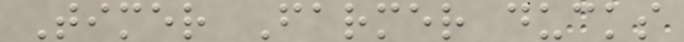Timer Farmer ducks
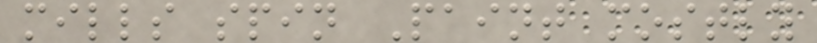mills spin Paint mostly
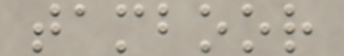tamboor
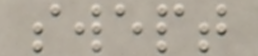swept
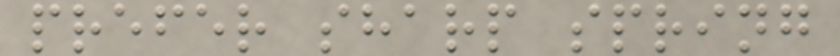prefer sharp spring
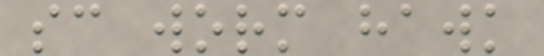sc worm hawk
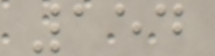154
